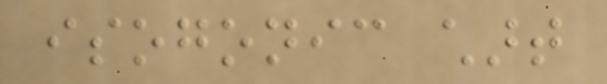isogonic chart
